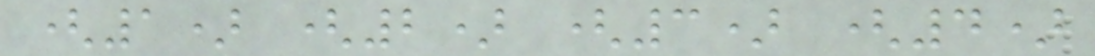(1) (2) (3) (4)
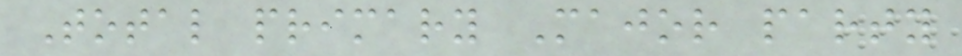Total primary Major party
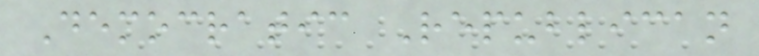Democratic Republican
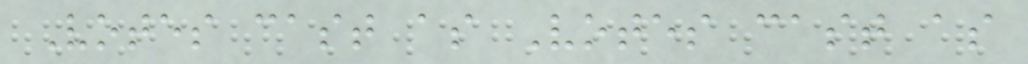Votes cast as Votes cast as
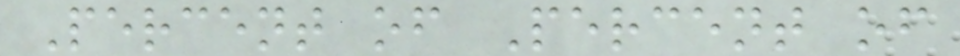Percent of Percent of
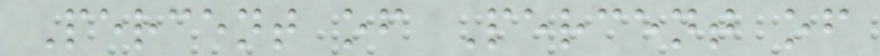Percent of Percent of
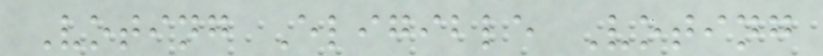Voting Eligible Voting
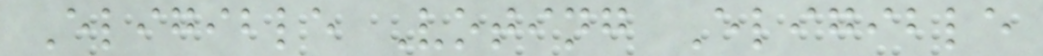Eligible Voting Eligible
